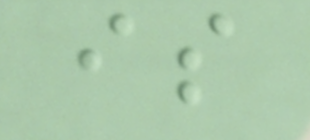is
